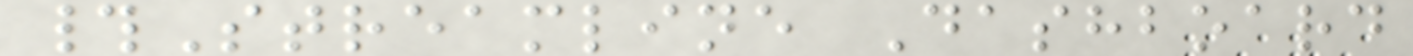#Streamline Dashboard
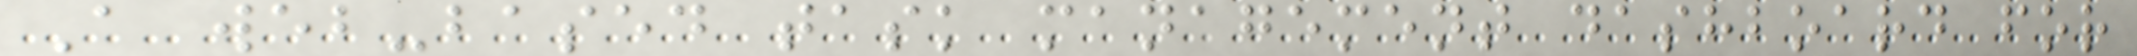A web-based task management dashboard for
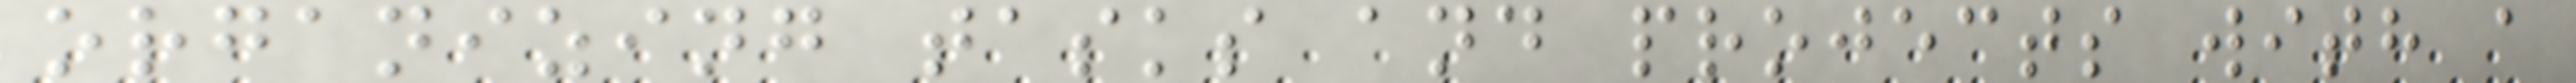organizing tasks and projects with a
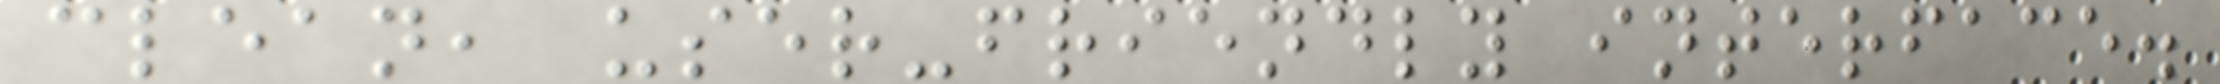clean, user-friendly interface.
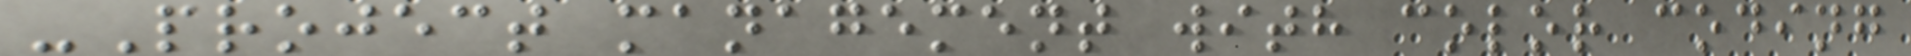-Project management with color coding
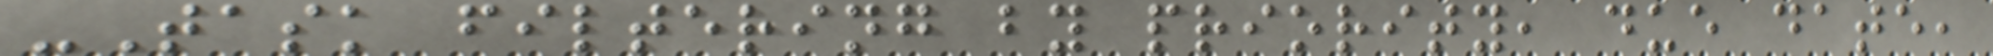-Task filtering by priority, due date,
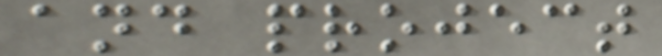and project
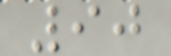90
